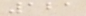121
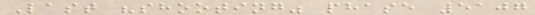Last "shooting" phase 5107
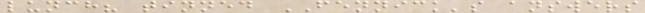lunch? tinned FENNICK's answers
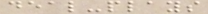deal-plays
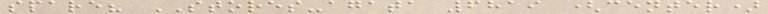spare? STORES-agata 6819 (center)
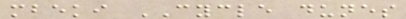mbeki CYCLE dunes
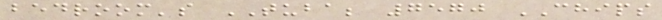bedroom's TUBA; 7570 CHIPS
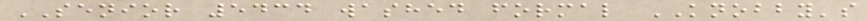SENIOR 5434 washed formal KNOBBY's
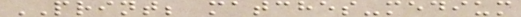PRINT; matches-medium
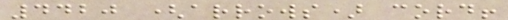4420 (arrows) cord!
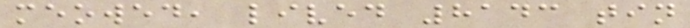meowed, lived 8143 tin
